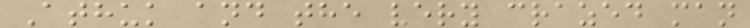Athuk and the very crazed man
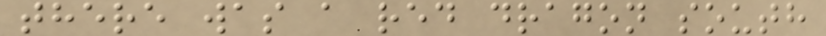there was a red dragon south
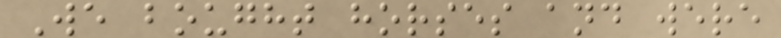We bought horses and were
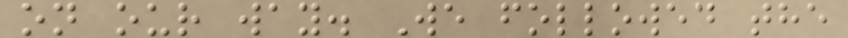on our way. We followed the
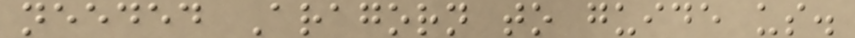needed Aragorn to guide us.
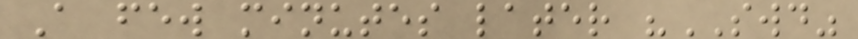A few minutes later "SWD"
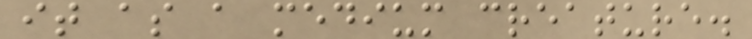it as a medium creature.
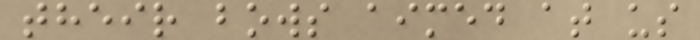their bows aimed at us
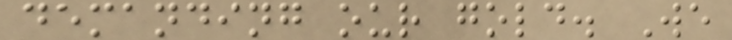demanding our gold. We
